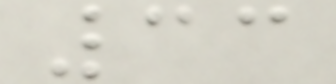33
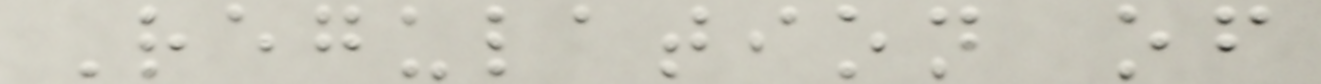Regulation of
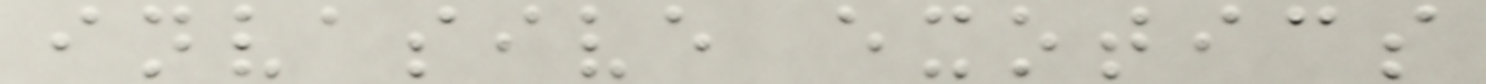invasive exotics
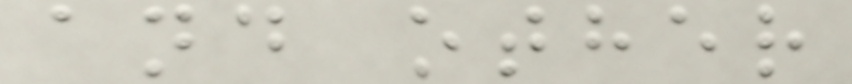and other
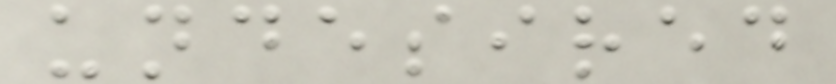undesired
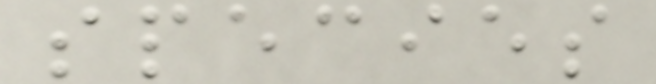species
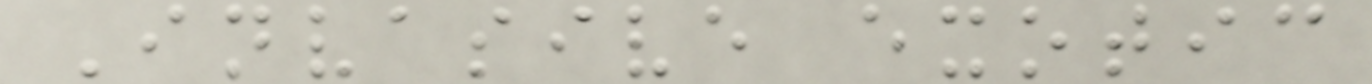Invasive exotic
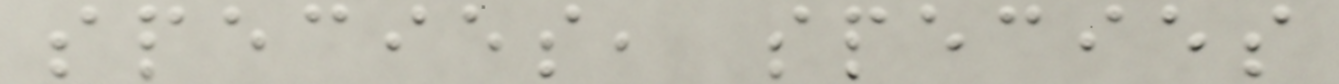species, species
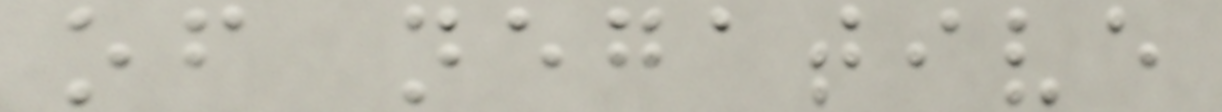of negative
